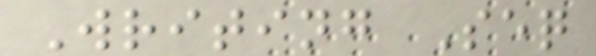Writing Seq
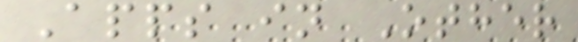Apps in Other
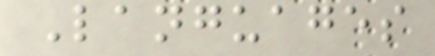Languages
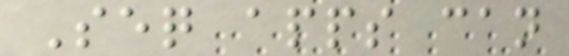Seq apps can
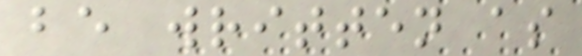be written as
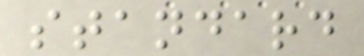standard
